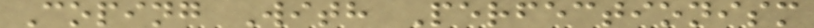Coping With Perfectionism
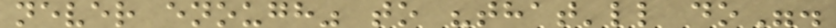never enough" to "that'll do".
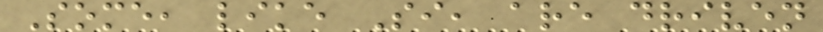Some, like Si, are driven
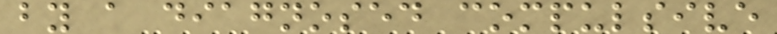by a diagnosed compulsive
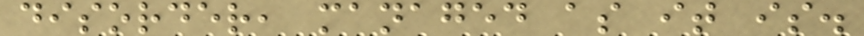disorder, managed as it is.
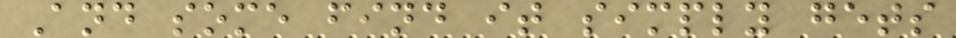And some find it simply gets
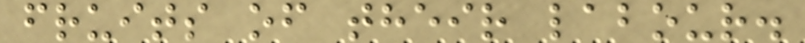fruits of their labour.
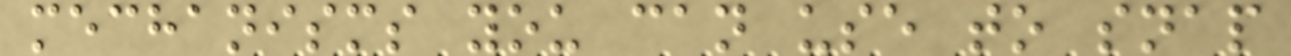mechanisms you can use to snap
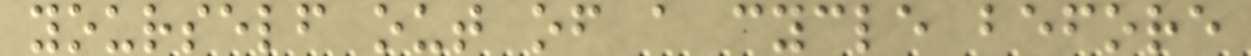yourself out of a cycle before
